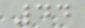44
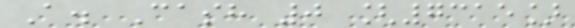A. Cash 0 [7315]
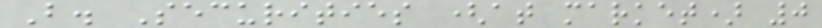B. Securities (at market) 0
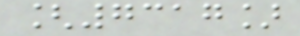[7317]
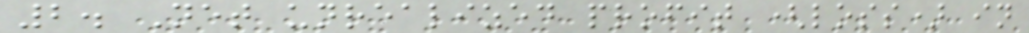2. Net unrealized profit (loss) in
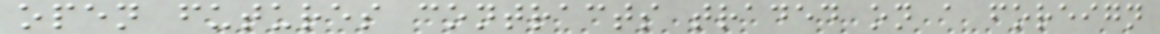open futures contracts traded on a foreign
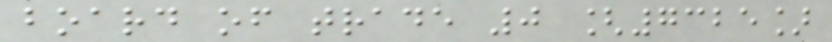board of trade 0 [7325]
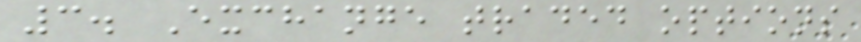3. Exchange traded options
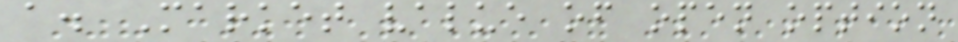a. Market value of open option
